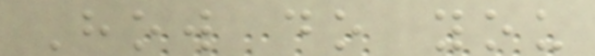How do you
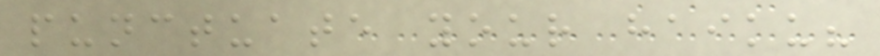punctuate your haiku?
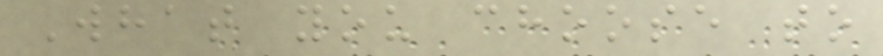What you choose to
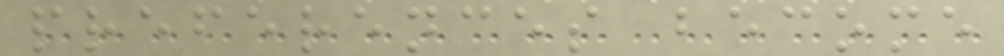preferences become
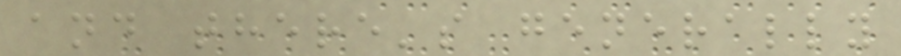and there's generally
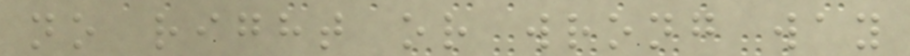no right or wrong way
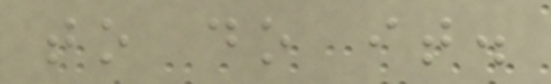to do it.
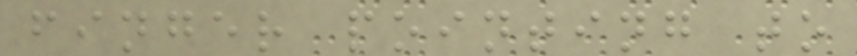finger pointing to
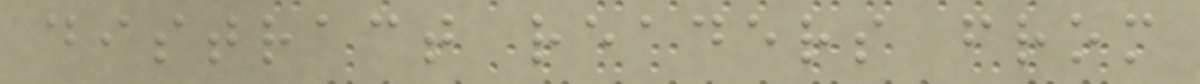distract readers from
